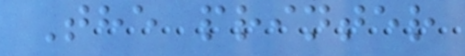The printer
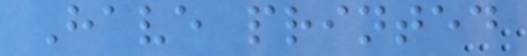Have printed
